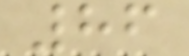86
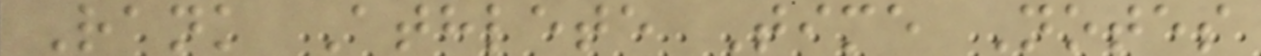Rank Athlete Time Notes
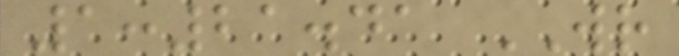1:21.41 WR
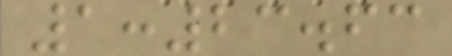1:23.63
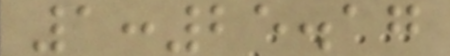1:25.17
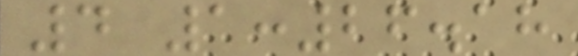4 1:26.18
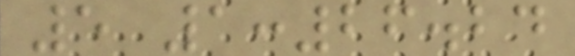5 1:26.24
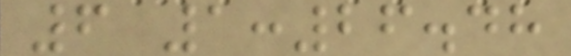6 1:26.48
